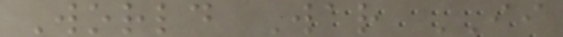World War II
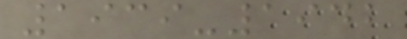1939-1942
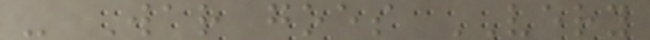- War goes VERY
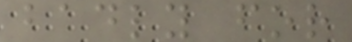badly for
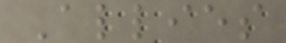Allies
